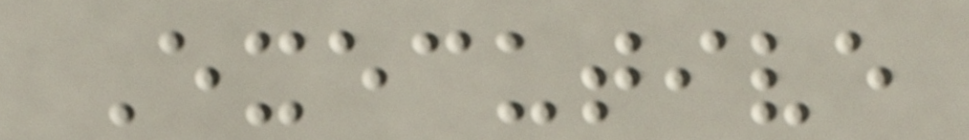Executive
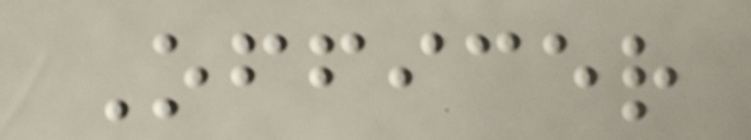Officer
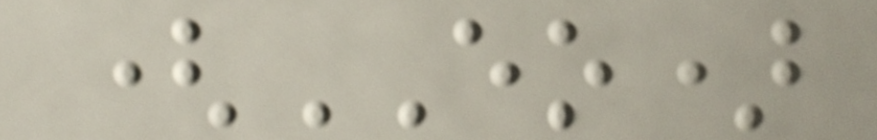(EO)
